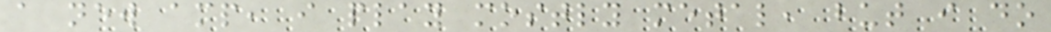a new amp, i play mostly metal, but i do
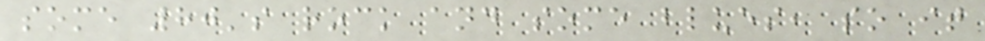some 80's rock and some blues, so it
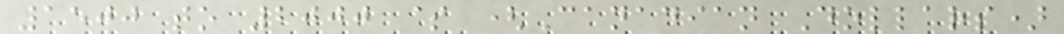1500 to 2000 $ (Canadian Dollars)
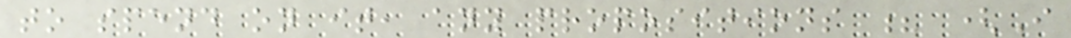to spend on it, any propositions ? (I
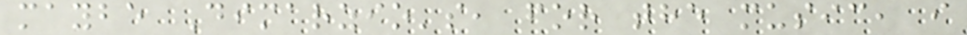maybe Dimarzio's, for the music, i
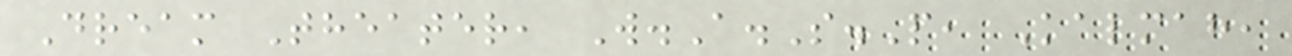Dream Theater, W.A.S.P, Kalmah,
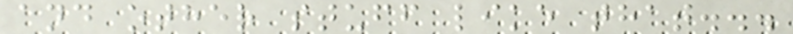and other stuff like that...
